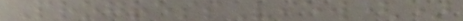ProgressView()
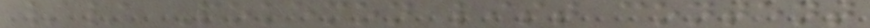// Pokemon list content
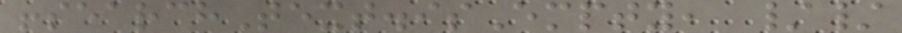!searchText.isEmpty, //
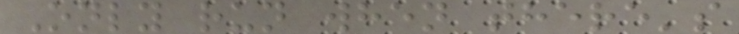Only run when there's
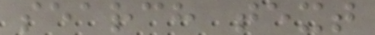search text
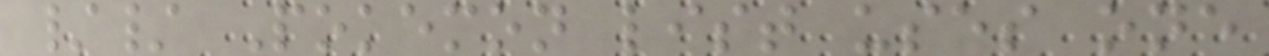// Pokemon list uses one
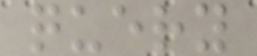query
